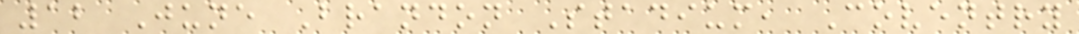12 June Brandon Stadium, Coventry
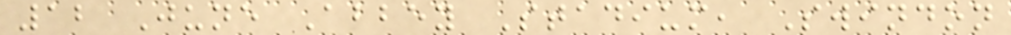12 June Abbey Stadium, Swindon
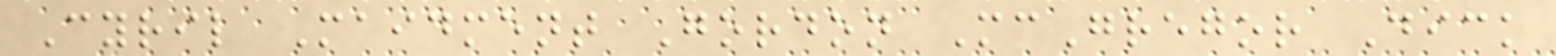Cyril Maidment Gordon McGregor Dick
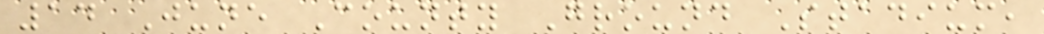14 June County Ground Stadium,
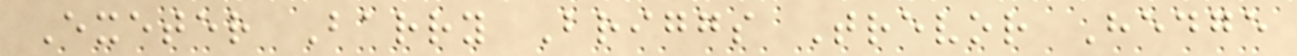Exeter Barry Briggs Trevor Hedge
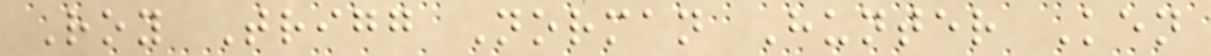Roy Trigg Norman Hunter Ken
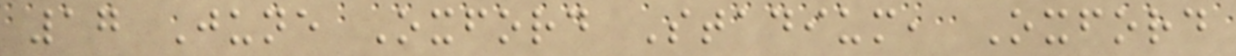17 June Oxford Stadium, Oxford
